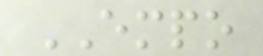EMPO
